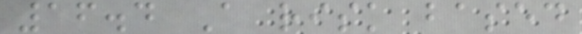16.4 A risk based
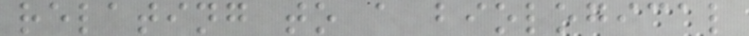relating to a biological
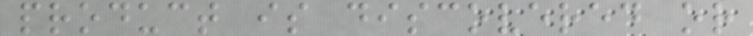product is discovered or
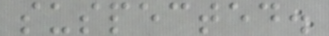suspected.
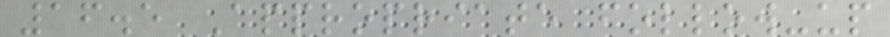16.5 Appropriate follow-up
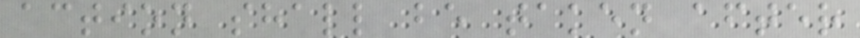action shall be taken after
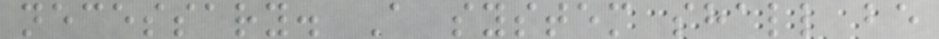necessary. A system shall be
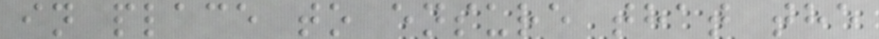in place to ensure that the
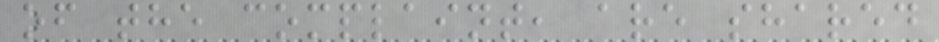of the complaint, are shared
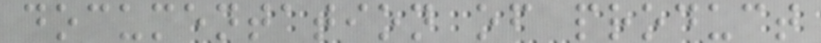documentation of product
